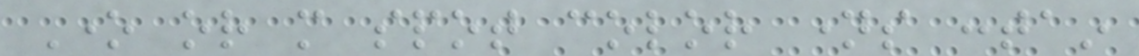One or more spot color names contain
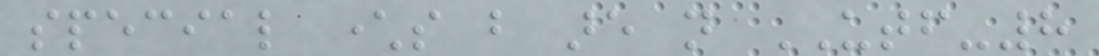special characters but are not UTF-8
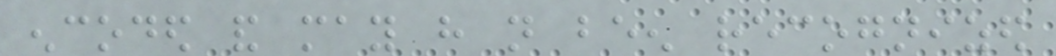encoded and may have not been recognized
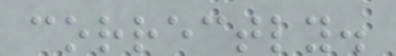correctly.
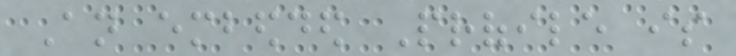An embedded Profile is
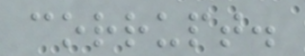corrupt.
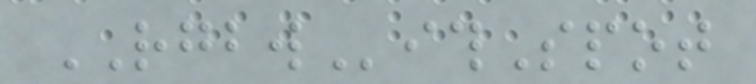RGBWithSpot
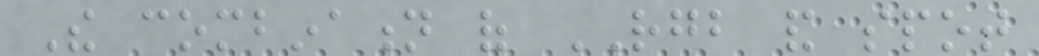The combination of RGB and spot
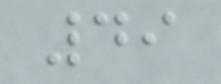49
